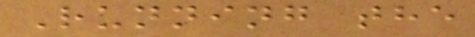Running the
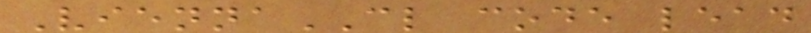ViennaCL code lead
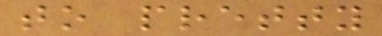to pretty
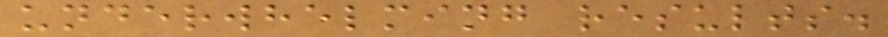underwhelming results.
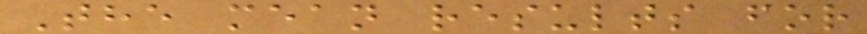The mean results for
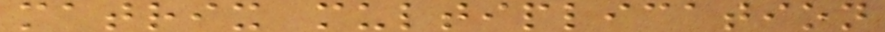matrix multiplication
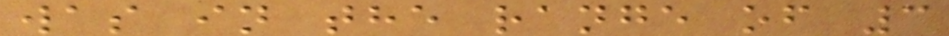was in the range of 3
